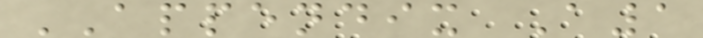APPENDIX A1
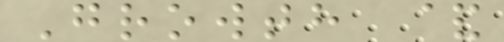Growth &
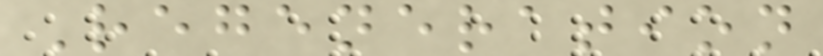Regeneration
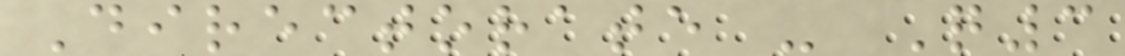Directorate - Q3
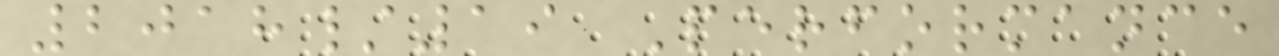2018/19 Performance
